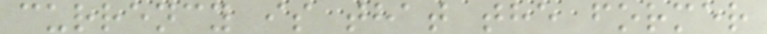currency is that the former
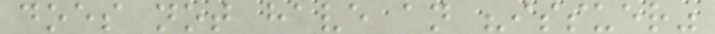does not have an "issuer"
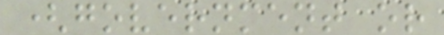(government or
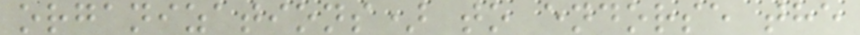organizations) to endorse the
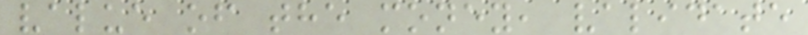value of the money, validate
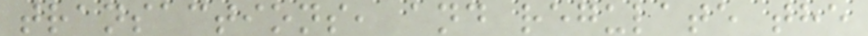transactions, and regulate the
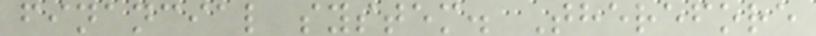financial system. Therefore
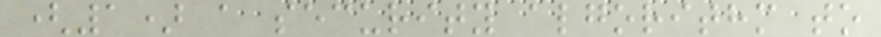(1) a security algorithm to
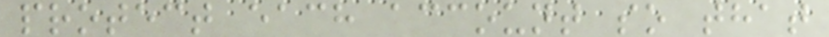protect each account so that
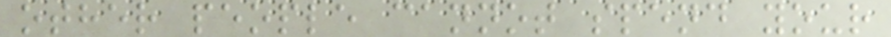other people cannot spend your
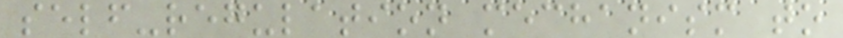self-regulation mechanism to
